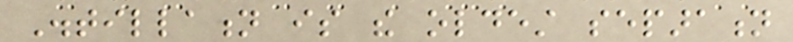Distillation is the oldest separation
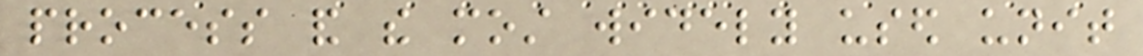process and the most widely used unit
